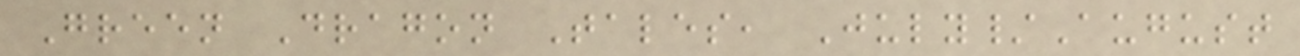Green Dragon Tales, July/August
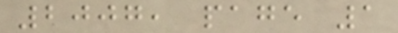2007, page 1
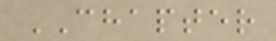CHAPTER
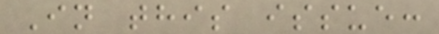In this issue:
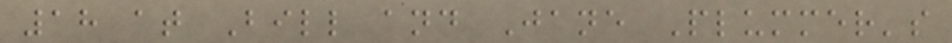18 at Bill and Jane Plummer's
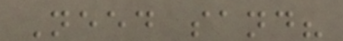Need sand?
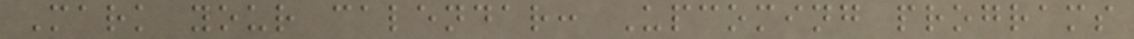Mark your calendar: Upcoming programs
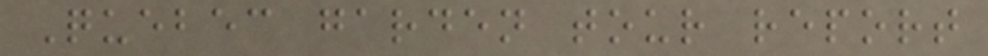Quebec garden tour report
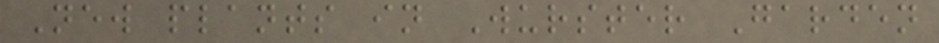New plants in Wurster Garden
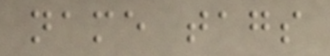name tags
